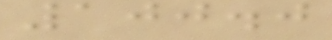100.0
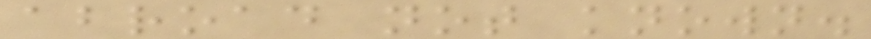abroad not known.
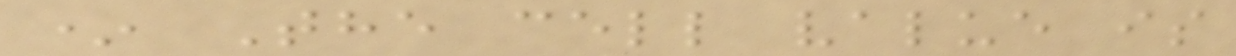* The cell value is
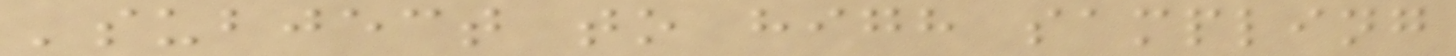'subject to high sampling
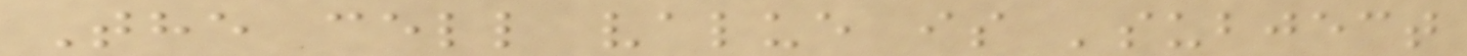The cell value is 'subject
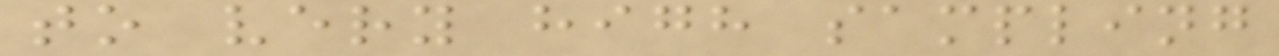to very high sampling
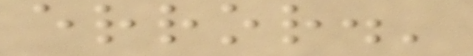error.'
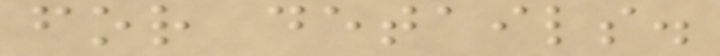for details.
